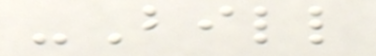-Bill
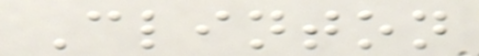Clinton
